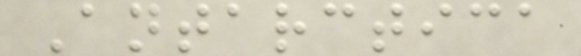Antarctica
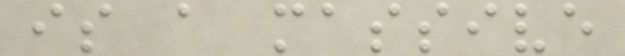is a massive
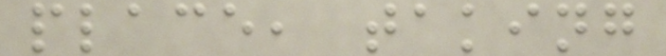place, taking
